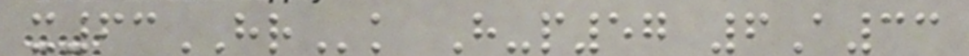x63HRk H-p57 6A33
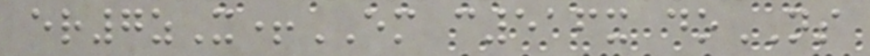er7zX+EM c516x doNS
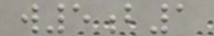w5b1
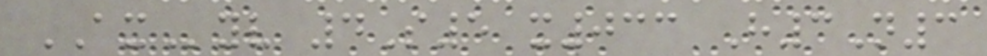AXyv 4S5 x033 H3N3
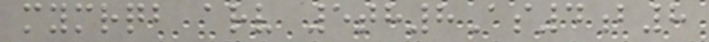mymrqb arv 5th8As4b8
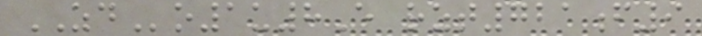ZDo1u8E rzt721f9
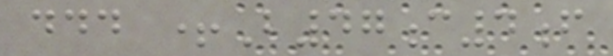ddd +B47c4f
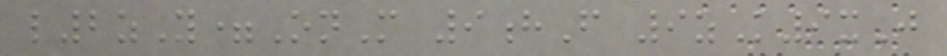l2zY=OnM 9hF 9zK9xJ
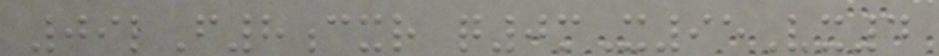09lF8cxr q0mX95Vx4
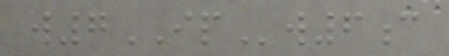w7IPw6c
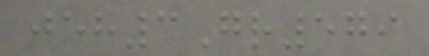jeh3Gr579
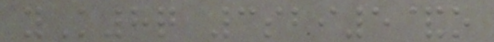yK8q 3sbi5&o
